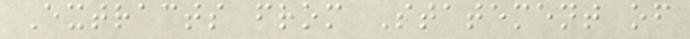Extracts from Statement of
